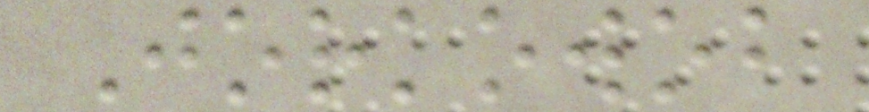Jorkowob
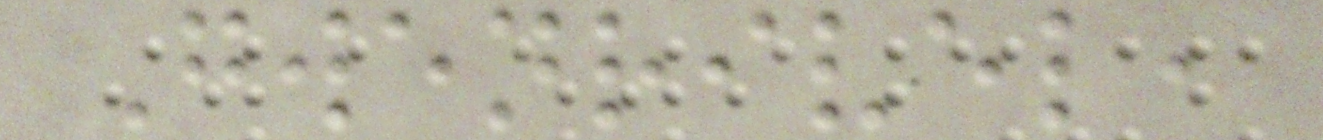Gwenrivel,
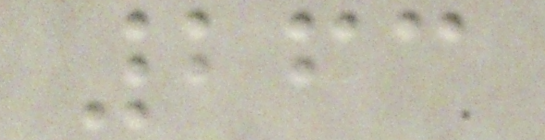263
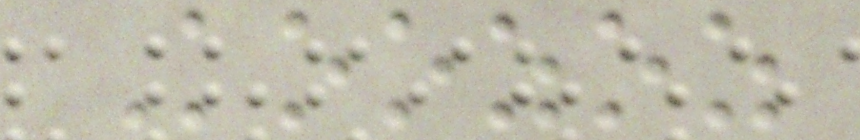Koozoz
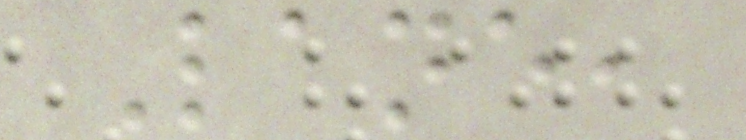Lane,
